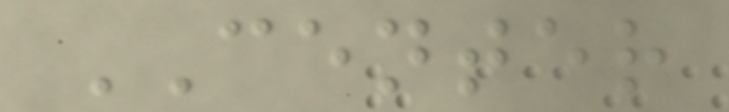CENTER
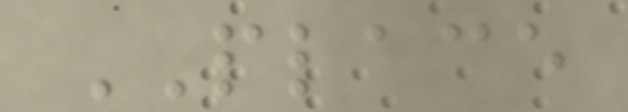PLACE
